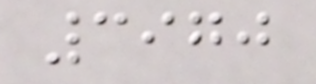3970
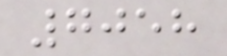7058
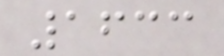1633
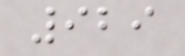929
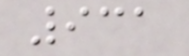931
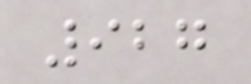927
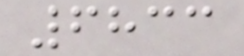6833
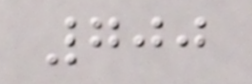700
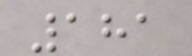181
